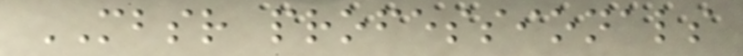MBSR professionals
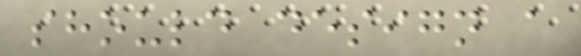should design a
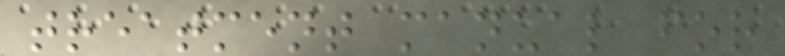treatment manual for
